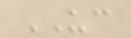UC
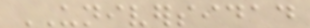UNIVERSIDAD
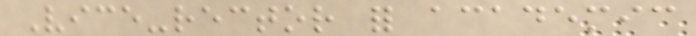Vice-rector for academic
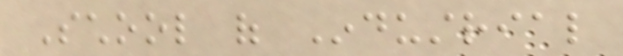School of Industrial
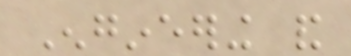Engineering and
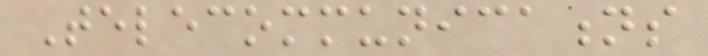Telecommunications
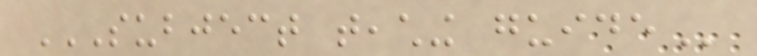SUBJECT TEACHING GUIDE
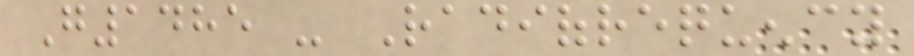G1485 - Radiofrequency
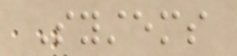Systems
